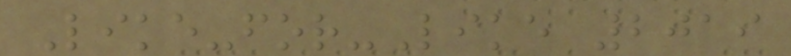Like-for-Like 2019
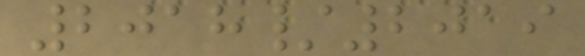2018/2019
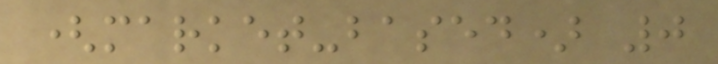(market-based) 0
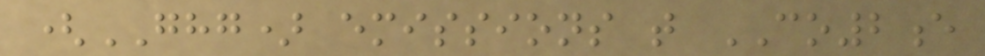(GHG) emissions t CO2e
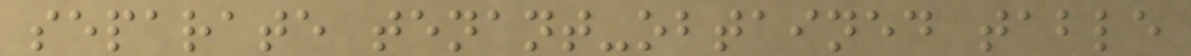separate tenant-obtained table
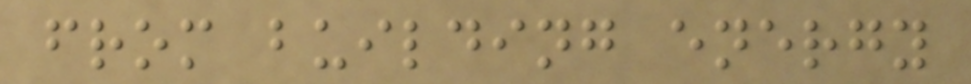from building energy
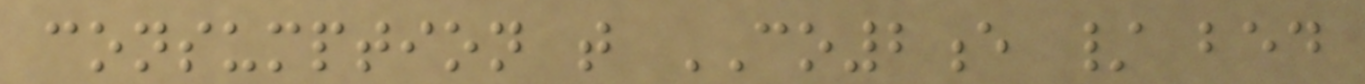consumption t CO2e / bed
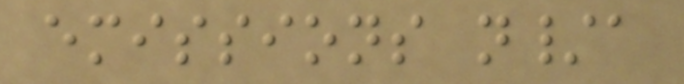emissions n/a
